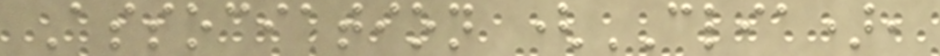Association (CLIA),
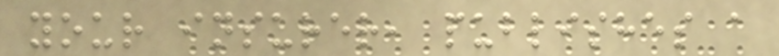your insurer, publishes a
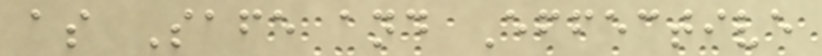as Safe and Effective
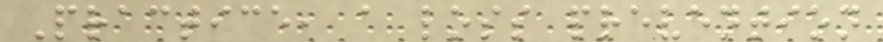Practice, a loss prevention
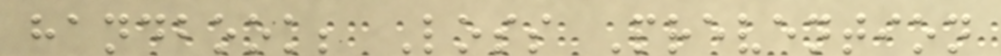handbook; Loss Prevention
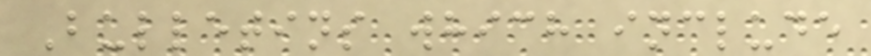Bulletins which include
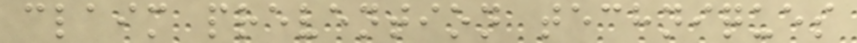claim prevention techniques
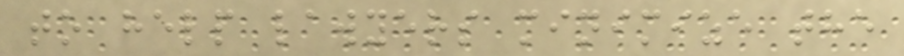to help lawyers minimize the
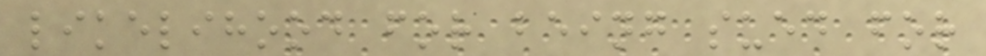likelihood for being sued for
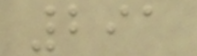291
